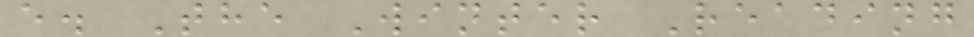e. The Winter Reading
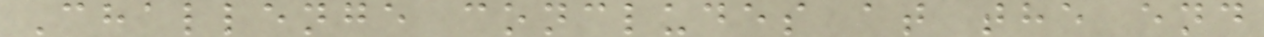Challenge concludes at the end
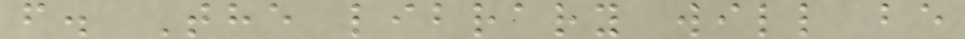f. The library will be
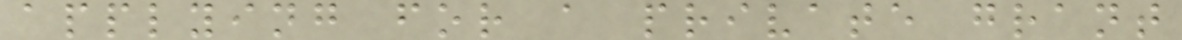applying for a private grant
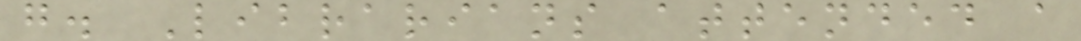g. Librarians attended a
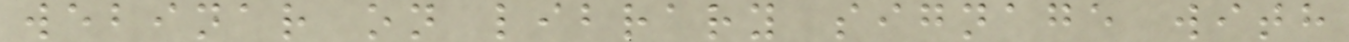webinar on library signage with
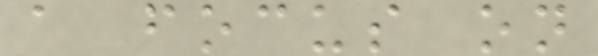a focus on
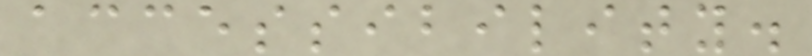accessibility.
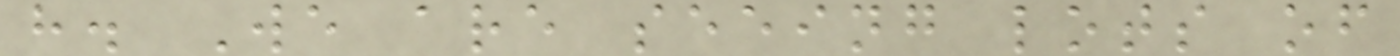h. We are seeing lots of
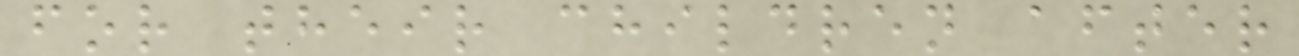for their children after
